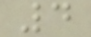4
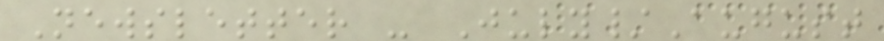Newsletter - July/August
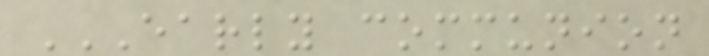EARLY COMMUNION
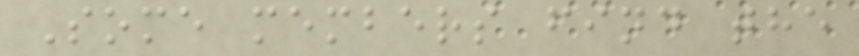Some members find the
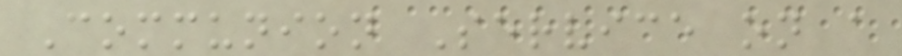Communion Service on a
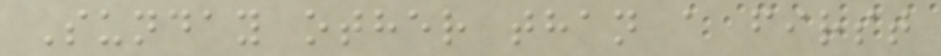Sunday other than a first
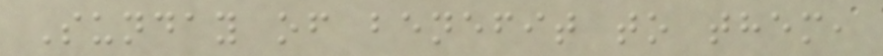Sunday of benefit to them,
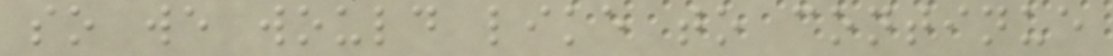so we would like to continue
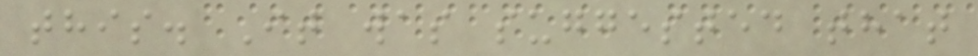this. It was suggested that
